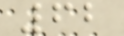62
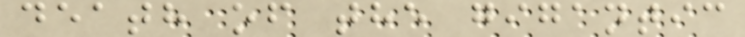death of the gigantic
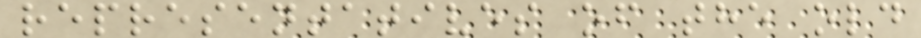representatives of the old
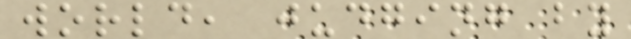world, judging by
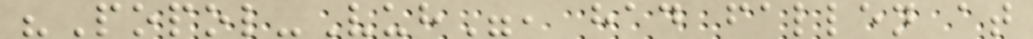"Popol-Vuh", had fallen at
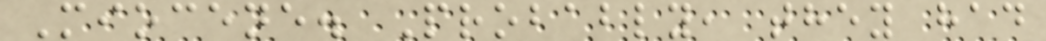Miocene. Probably, they had
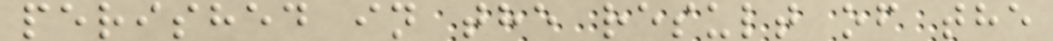perished in the result of the
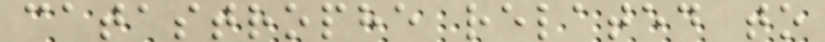catastrophe related to
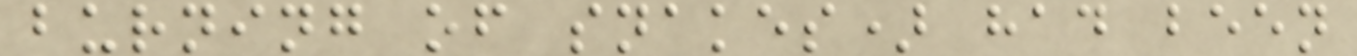burning of snakes) had been
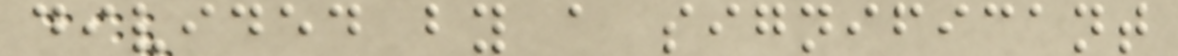divided by a significant
